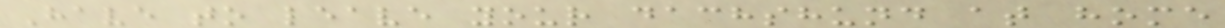Have to leave your dachshund at home
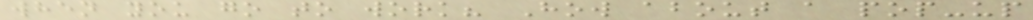when you go to work? How about a pop-up
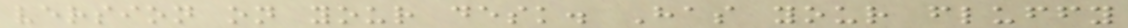version on your desk. Has your fluffy
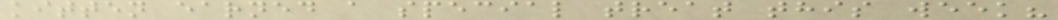kitten earned a special treat this week?
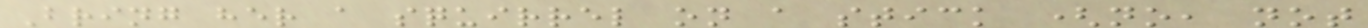Bring her a squirrel on a stick (no, not
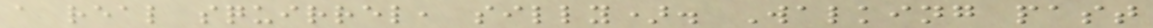a real squirrel, silly). Walking past
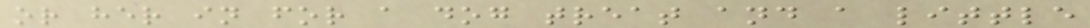or her in for a dog treat and a little
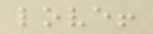love!
